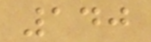140
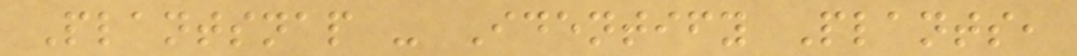Plantsnap - Identify Plants,
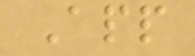App
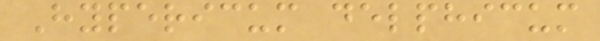Hypericum delphicum
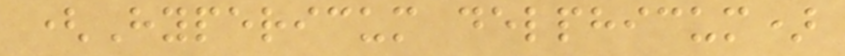(Hypericum delphicum)
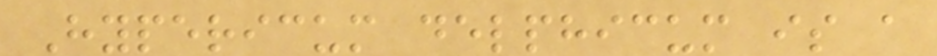Hypericum delphicum is a
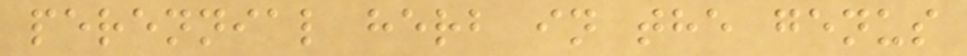perennial herb in the genus
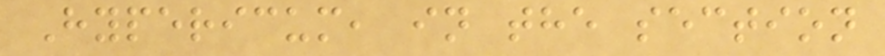Hypericum, in the section
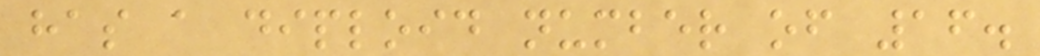has a diploid number of 16.
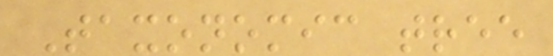Taxonomic tree
